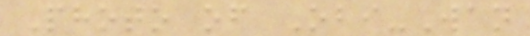Photo of Obi-Wan
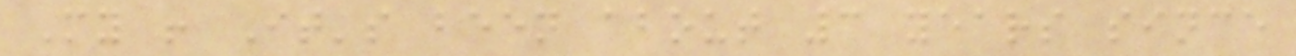My ! It's been about 3 years since
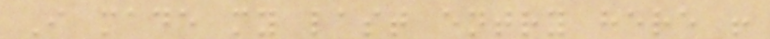I made my last entry here !
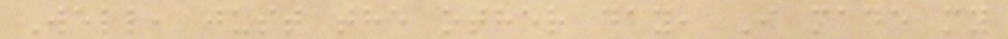Well, just the other day, I made my
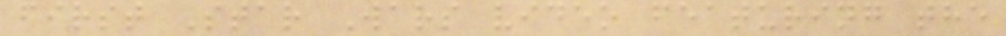first Star Wars video featuring the
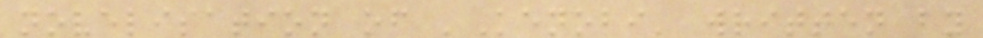novelisation of 'Kenobi' written by
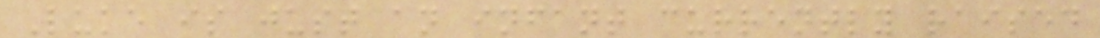Luke is just an infant currently raised
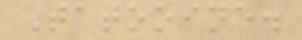Tatooine.
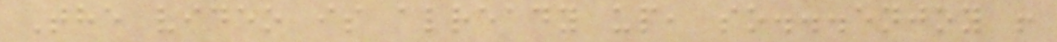The video is already up, so...enjoy !
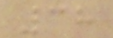38
